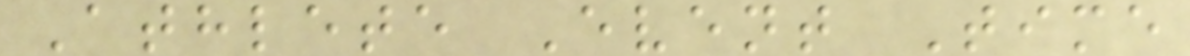Athlete Event Time
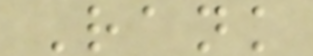Rank
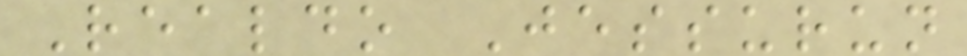Realdo Jessurun
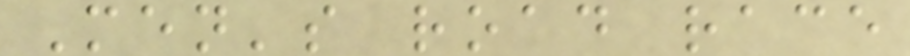Men's road race
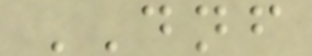DNF
